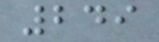249
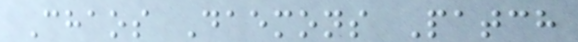Chaos Daemons Patch
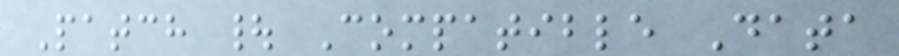Patch | Compatible Data
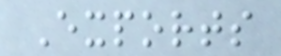Exports
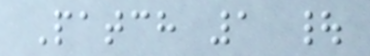Patch 1 |
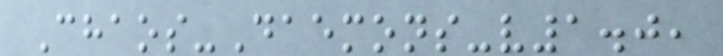Chaos-Daemons-v1.0,
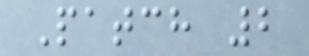Patch 2
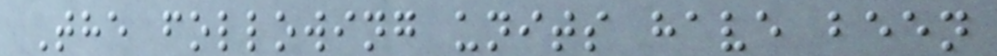The following units have been
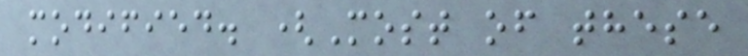modified. (Most of these
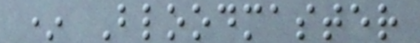* Bloodmaster
